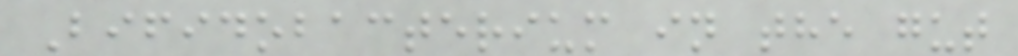Bifidobacterium in the gut
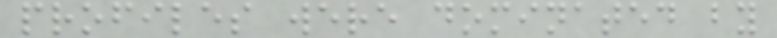profiles were dominated by
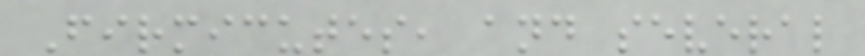Firmicutes, and several
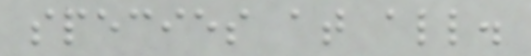species at all.
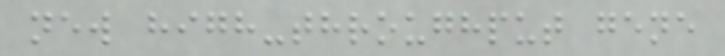new high-throughput gene
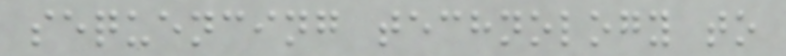sequencing technology to
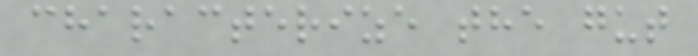characterize the gut
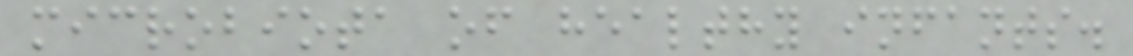microbiota of healthy infants.
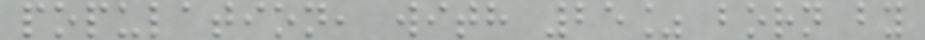population, with 25% born by
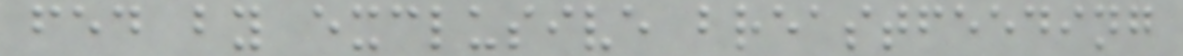fed by exclusive breastfeeding
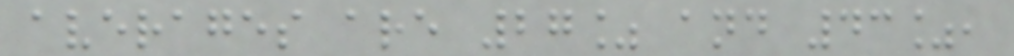averages are 27% and 43%,
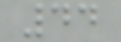44
